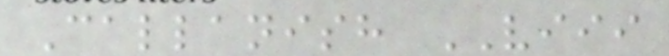Callanish VIII
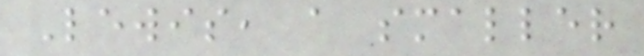Lewis, a smaller
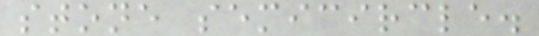stone semicircle.
